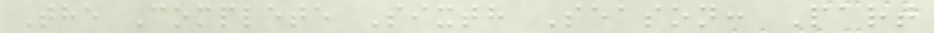The Complete Sixth Season: Part
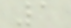1
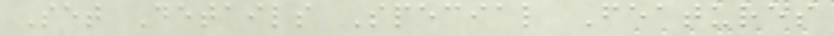Set Details Special Features
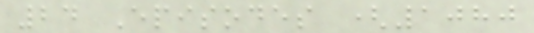24 Episodes (1080
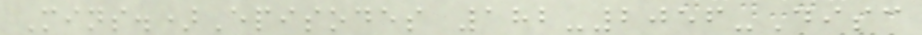Mins.)Episodes 182-2056-Disc
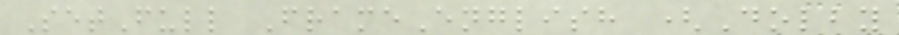SetFull FrameEnglish (Dolby
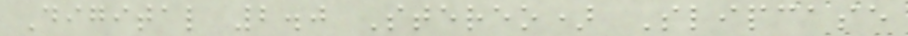Digital 2.0 Stereo) Slipcase
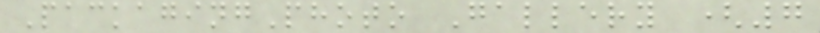PackagingPhoto Gallery (7
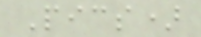Pics)
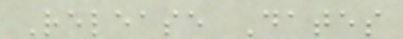Release Dates
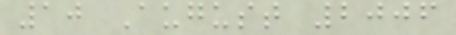10 August 2006
